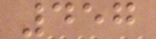457
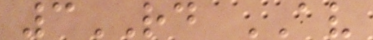3RD AV
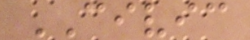CIVIC
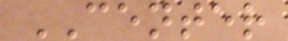CENTER
